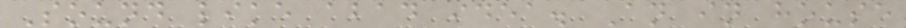Sound like abad idea. An in house
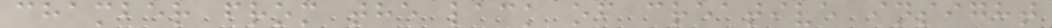chamber from the lack of creative insight
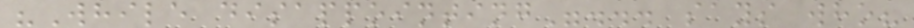"While disappointing"... says who?
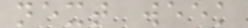next week
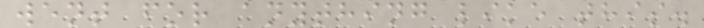went for anything like this.
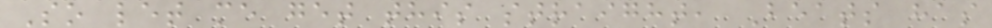So let me get this straight, Beats has
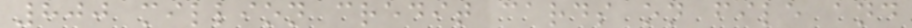800 million credit cards on file and
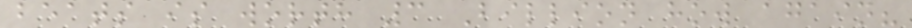beats is worth 3 Billion how again?
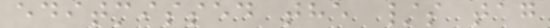editmissed the /s tag
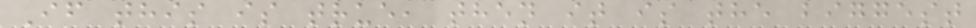If this is true, then it is the biggest
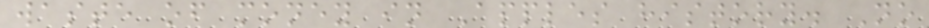waste of money in Apples history. No
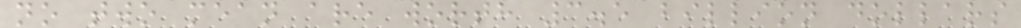no two mean are worth 3.5 billion dollars
